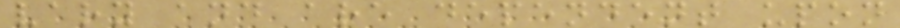vary and are dependent upon
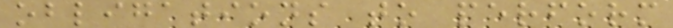obligations to perform
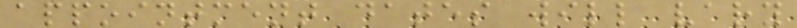appointment dates will vary
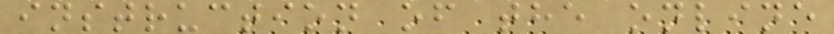instruction of the online
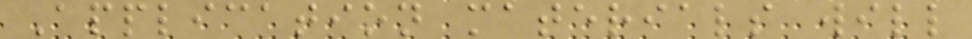Application materials will
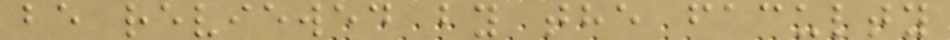be reviewed by the faculty
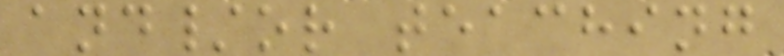and/or teaching
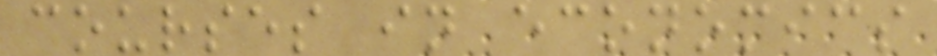courses in economics
